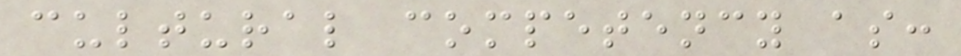cultural competency as:
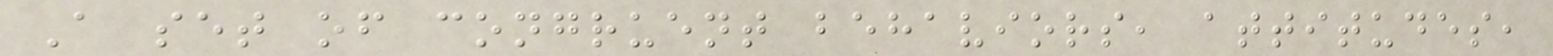A set of congruent behaviors, attitudes,
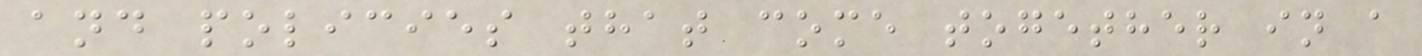and policies that come together in a
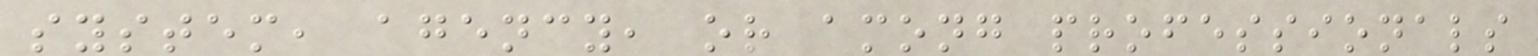system, agency, or among professionals
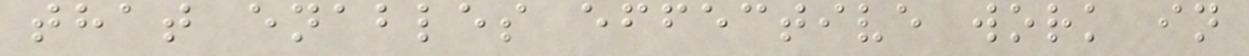that enables effective work in
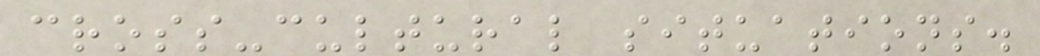cross-cultural situations.
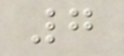7
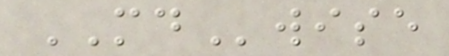MDwise
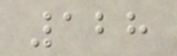128
